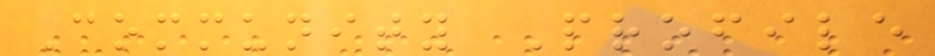Community Profile
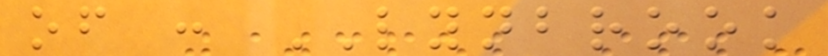of : LYNBROOK
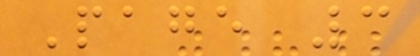Page 3
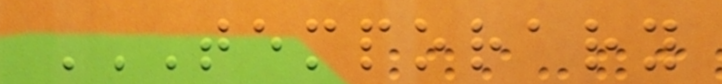TEMPORARY
